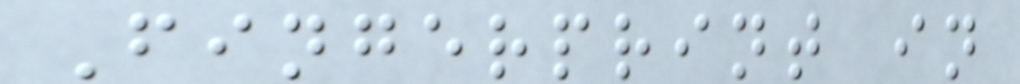Fingerprint in
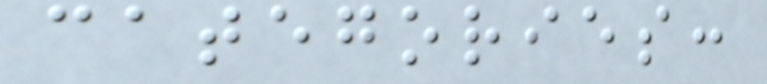categories:
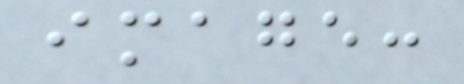image:
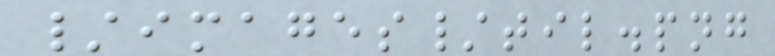/images/til.png
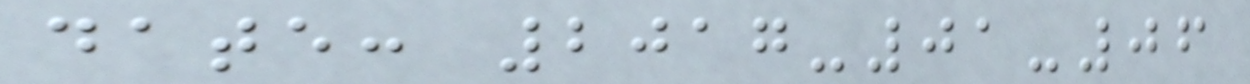date: 2017-01-06
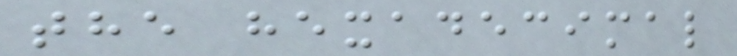the hexadecimal
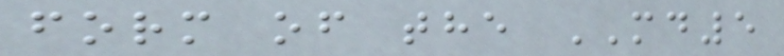form of the MD5
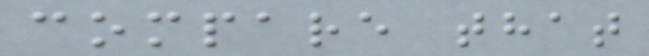compare that
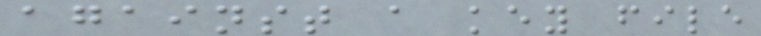against a key file
